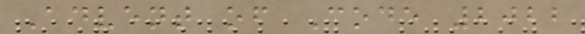Advent of Code 2022
